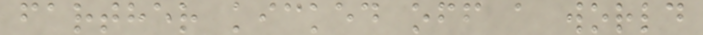farther kicked off a world
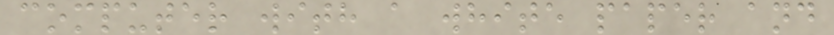computer with a white paper and
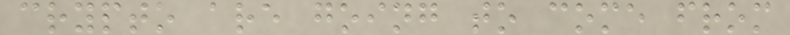crypto are going to come from
